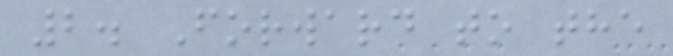2. Forward to the
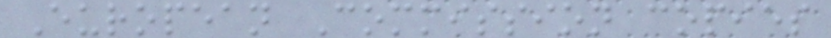European Commission copies
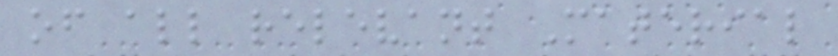of all relevant Material
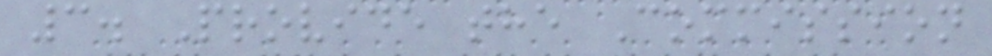3. Provide the Commission
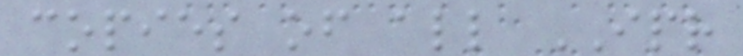copies of all IPR
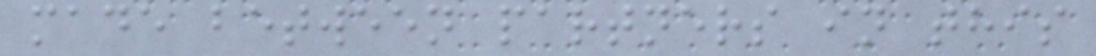made between partners in this
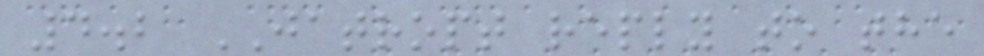4.2 JATROPT reply to the
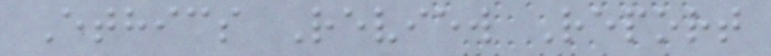Ethics Review Report
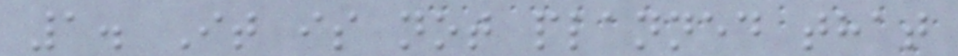1. It is not planned that
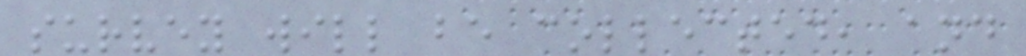survey will be collected, and
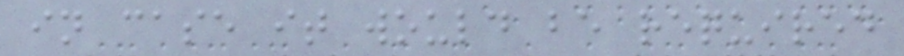in case it would be required
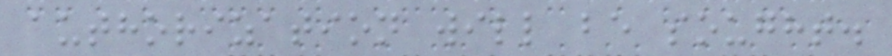authorization will be sought.
